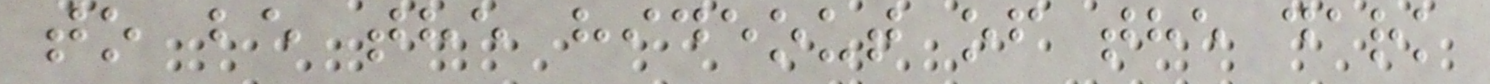to be the hideout of the dark
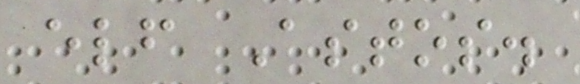elf Astos.
